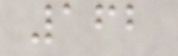162
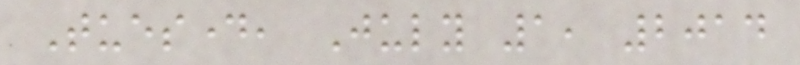Tuesday, July 1, 2014
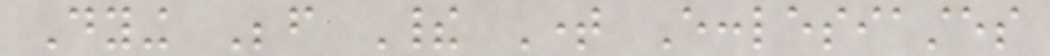Dying Before Their Time Ecclesiastes
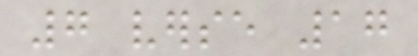7 verse 17
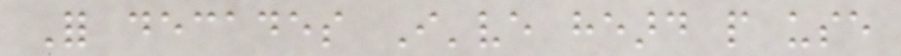For decades I've heard people use
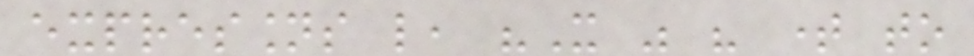expressions like, "It was his time to
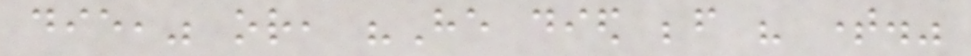die," or, "He died before his time."
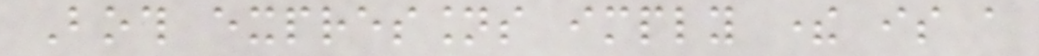Both expressions imply there is a
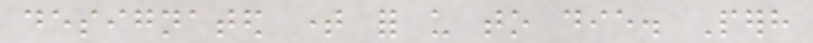designated time for us to die. Perhaps
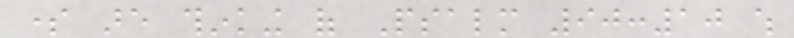some are thinking of Psalm 90:10 which
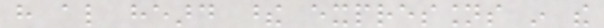have also heard these expressions in the
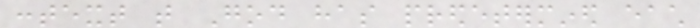context that God has predetermined each
